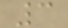3
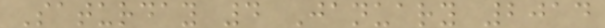Saturday 4 January 2014
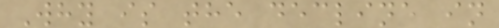Why is the decline in
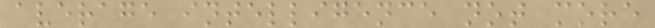average intelligence not more
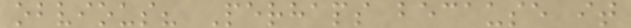obvious? Perhaps because it
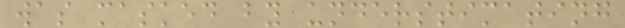was masked by understimating
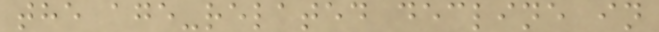the age-related decline in
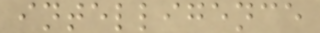intelligence
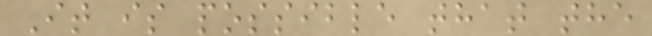It is possible that the
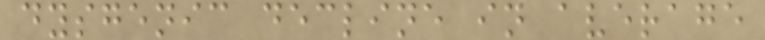dysgenic decline in average
